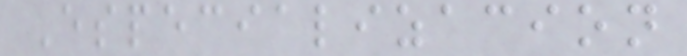Especializacion
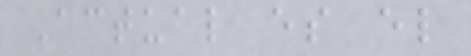Actual es el
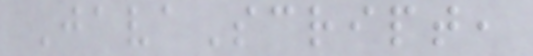JavaScript,
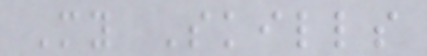My Skills
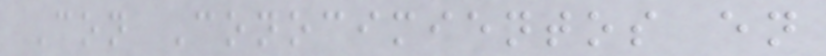Con Conocimientos en
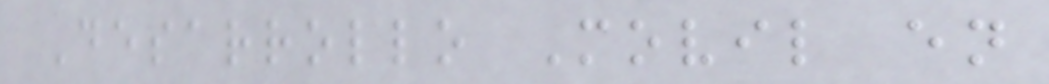Desarrollo Movil en
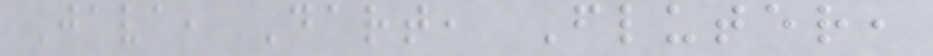Java, Dart, Fluter,
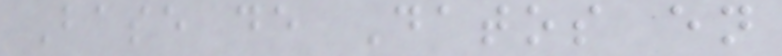Base de Datos en
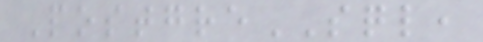PostgreSQL,
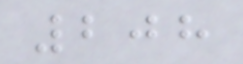208
